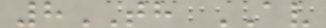8TH AV
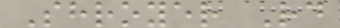Shroyer Rd
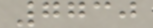7730
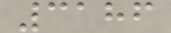3186
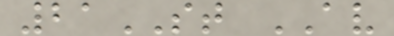21ST AV
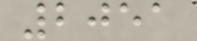2051
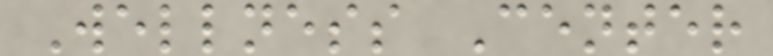Wellness Center
